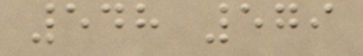548 579
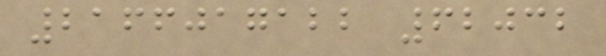2166017122 62032
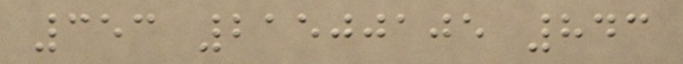353 21500105 843
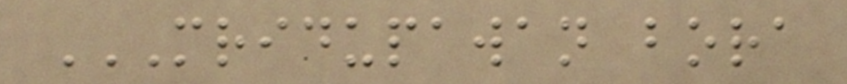MRIDUPAWAN BORA
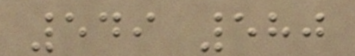549 580
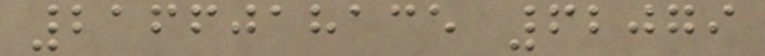2166018135 62079
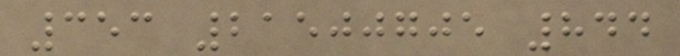353 21500705 844
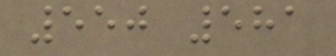550 581
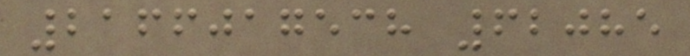2166017538 62085
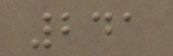241
